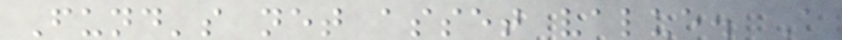Fund's net asset value. A
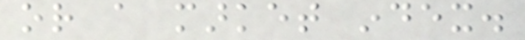or a market index.
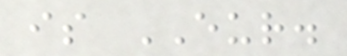is EUR.
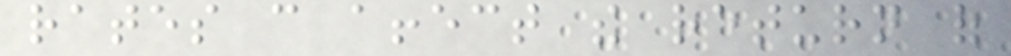rates can affect the return of
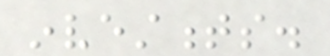investments.
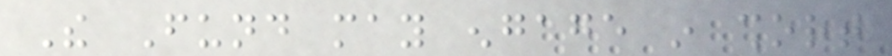The Fund may engage in short
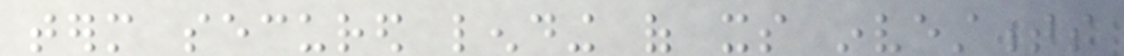term secured lending of its investments
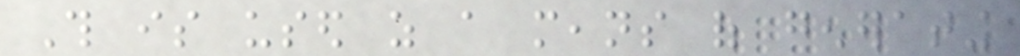This is used as a means of generating
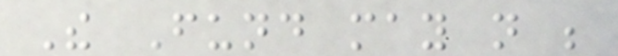The Fund may not be
